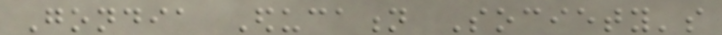Gondia Education Society's
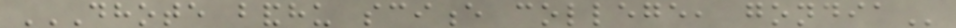DHOTE BANDHU SCIENCE COLLEGE, GONDIA
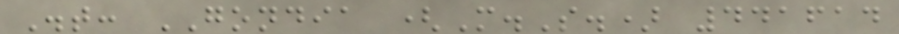Dist: GONDIA (M.S.) 441614
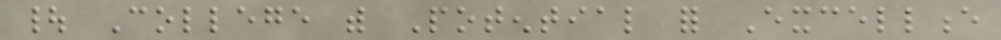| College with Potential for Excellence
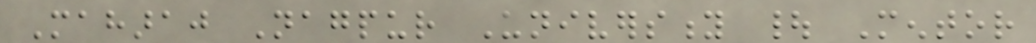Maharaj Nagpur University | Mentor
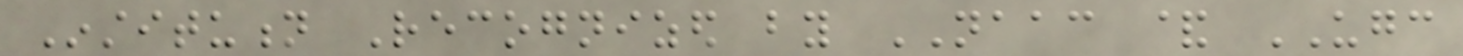Institution Recognized by NAAC & UGC
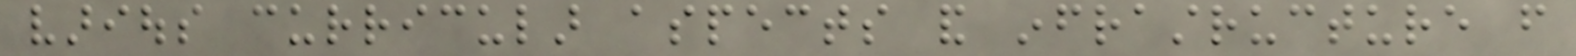various curricular aspects and infrastructure from
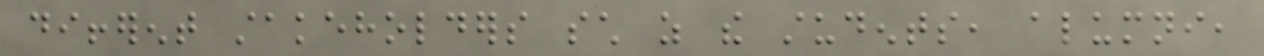different stakeholders such as the students, alumni,
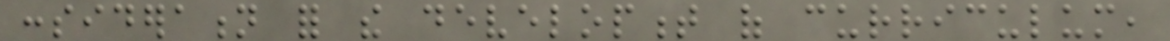consideration for the development of curriculum,
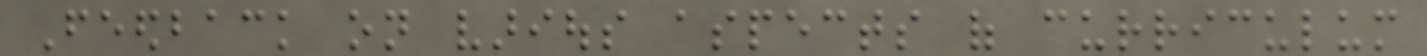Feedback on various aspects of curriculum
